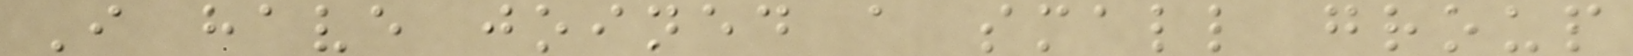I have joined a small group
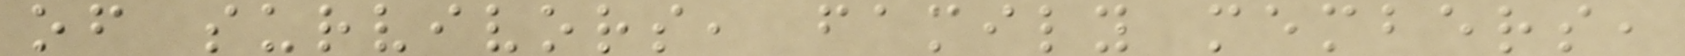of survivors, family members,
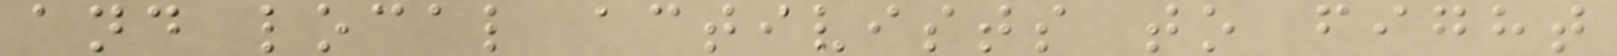and local activists to fight
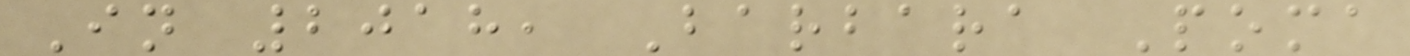In 2018, Barbara Poma
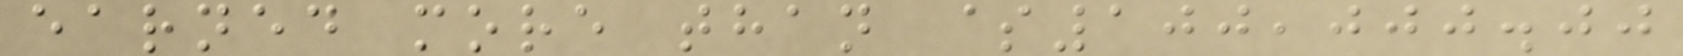earned more than $100,000.00
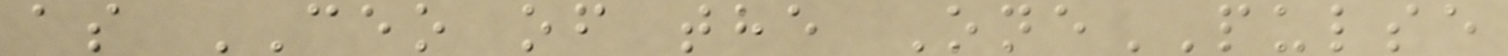as CEO of the OnePULSE
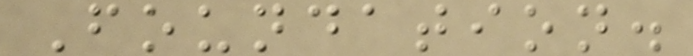Foundation.
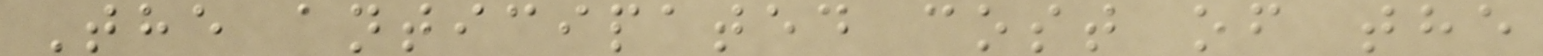The anticipated cost of the
